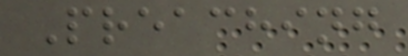Preaching
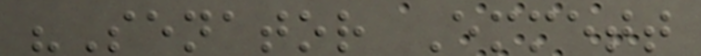"Senator Emmett
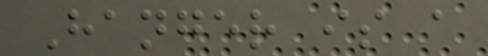Hanger is a
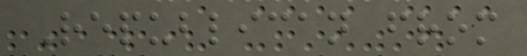Republican from
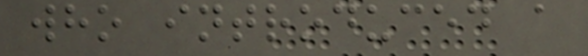who introduced a
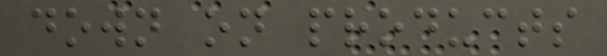down on products
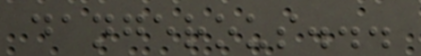dangerous...
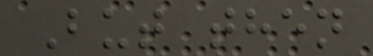But then
